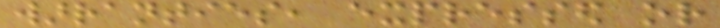warranties, expressed or
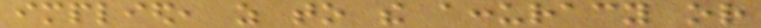implied, as to the accuracy or
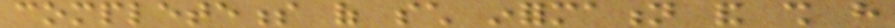completeness of such information and shall have
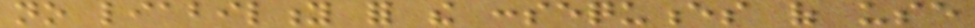no liability for the consequences of use
